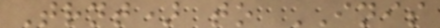Trnt) to INIS
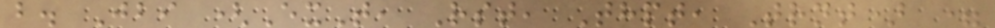b. Jbi (ExT, Rst, Thpt, Trnt) =
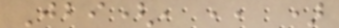Jbi(, ,, )
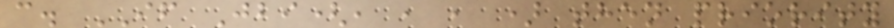c. IF Jbi(, , , ) then priority
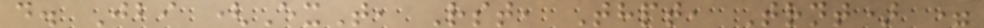d. Jbi (ExT, Rst, Thpt, Trnt) =
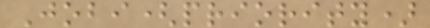Jobi(priority)
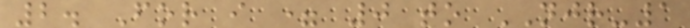2. For i = 0 to NJR-1
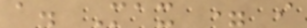a. Max = i
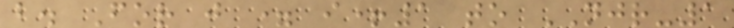b. For j = i+1 to NJR-1
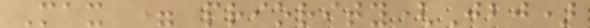Max = priority(Jbj)
